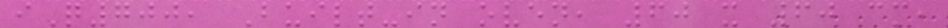iQ700, Built-in oven, 60 x 60 cm,
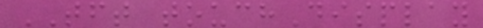TFT touchDisplay
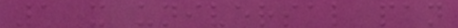1 x universal pan
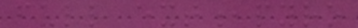full ext,pyro
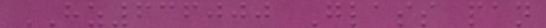HZ636000 Glass pan
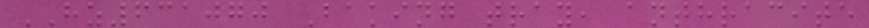HZ631070 Baking tray, anthracite
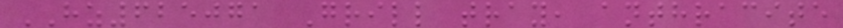HZ625071 Grill tray, anthracite
